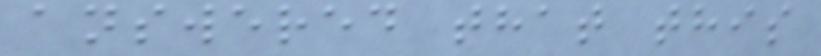answered that this
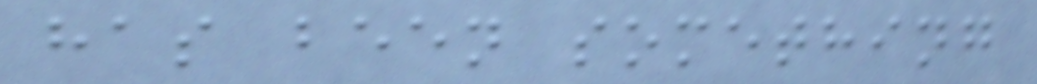has been something
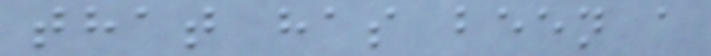that has been a
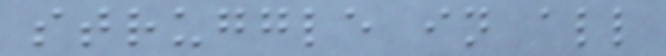struggle in all
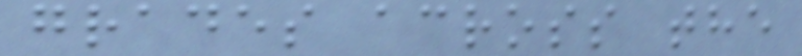grades across the
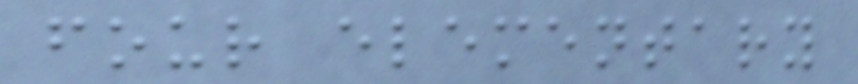four elementary
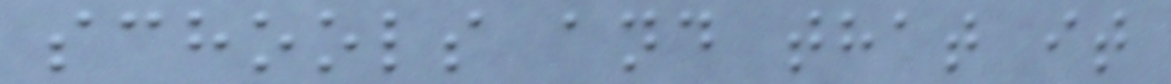schools and that it
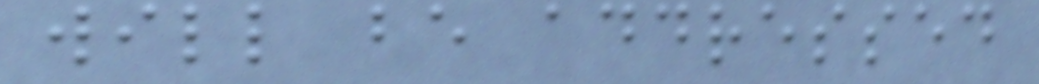will be addressed
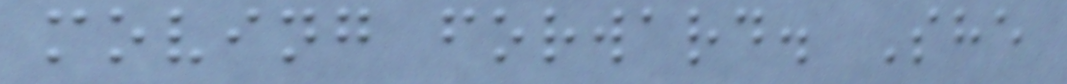moving forward. She
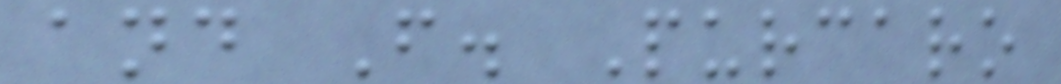and F. Purcaro
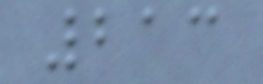213
